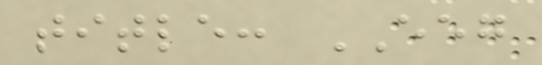title: EEG
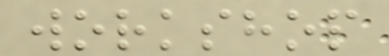workshop
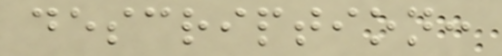description:
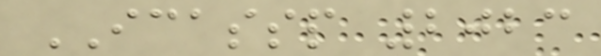ICASSP 2023
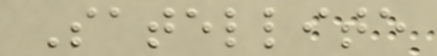Satellite
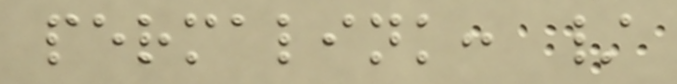permalink: /
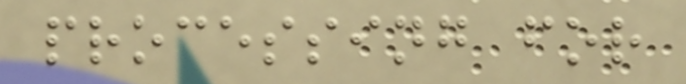processing for
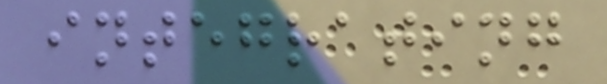integrating
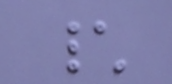\
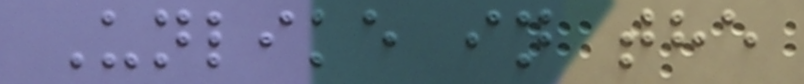Unlike in the
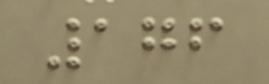176
